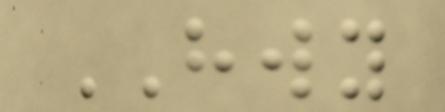HWY
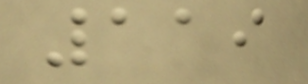119
